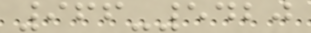966-5420
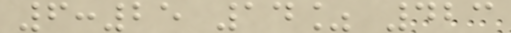6:25 14% 423
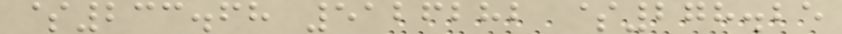$233.68 5126282 $278.25
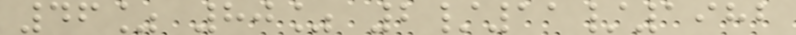46% 80% 2/11/1982
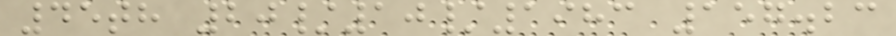45th 20/10/1983 157.23
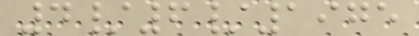4/6/1975
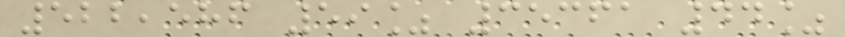522,586 59% 35361 44%
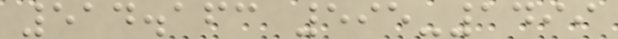514.163 595-1499
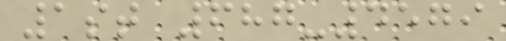1st 687-4579
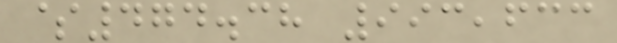$474.38 993,633
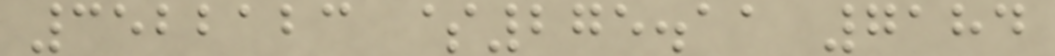3522123 $275.11 7184
